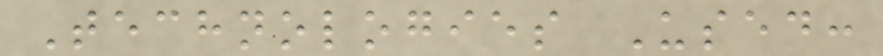Technologies Used:
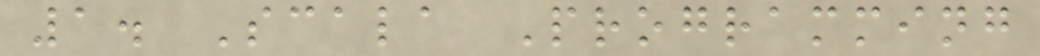1. Scala Programming
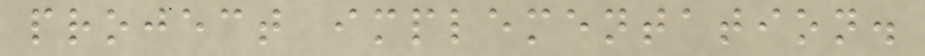project implementation.
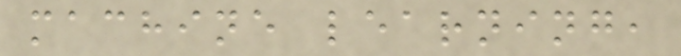machine learning,
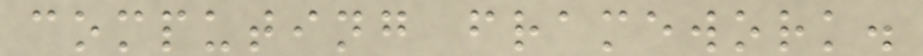computing framework.
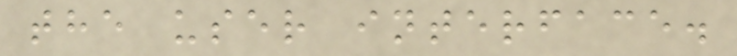the user interface.
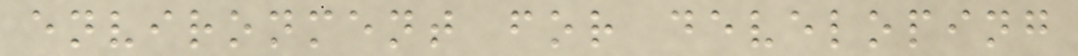environment for developing
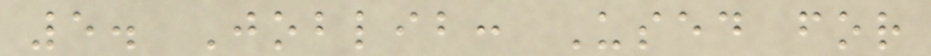5. Joblib: Used for
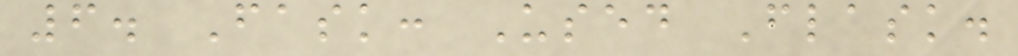6. Fask: Used Flask.
